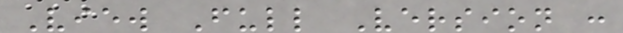View Full Version :
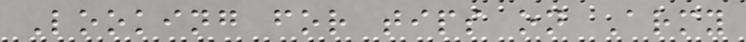Looking for tips on Army
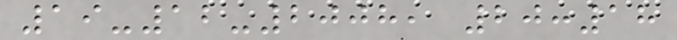19-12-2008, 20:18
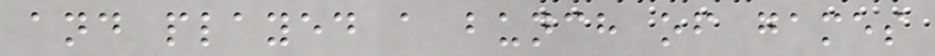and played a bunch of games
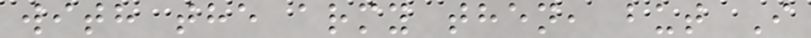with the army then, but I
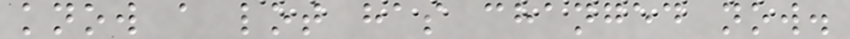know a lot has changed now.
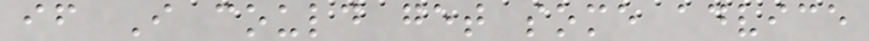if I could get some advice
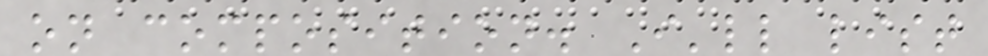on composition. I'll list
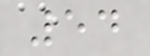54
